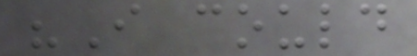"I could
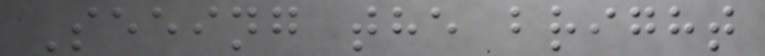Seeing the bright
